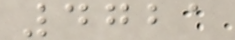4721
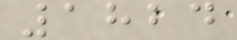1824
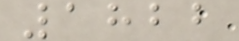1822
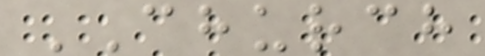CHURCH
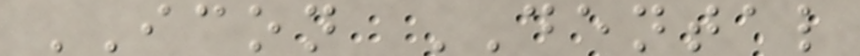ICON DENTAL
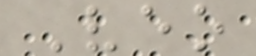Veo
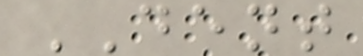DENT
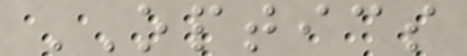OPTICS
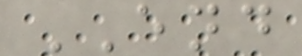END
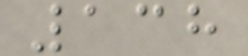138
